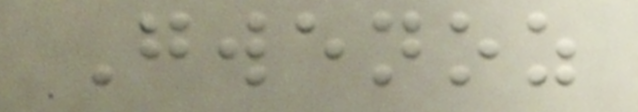Gwenoz
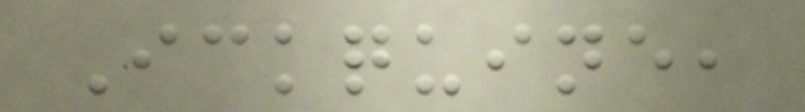Ickquine,
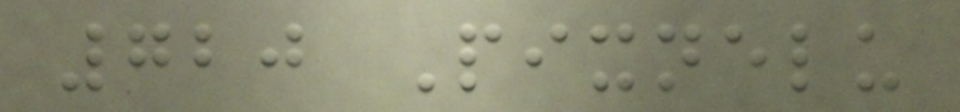720 Pixnelu
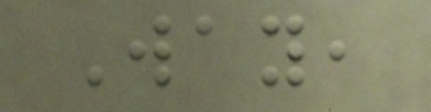Way,
